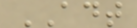ADT
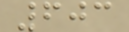603
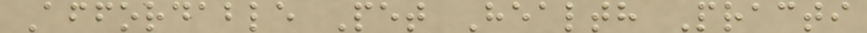Affordable Pet Health Practi
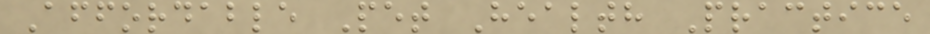Affordable Pet Health Practice
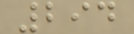294
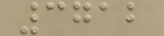3712
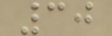30
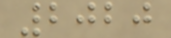2020
